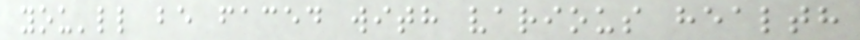you'll be faced with various health
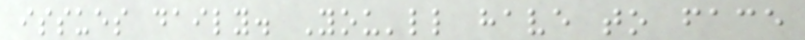issues daily. You'll have to face
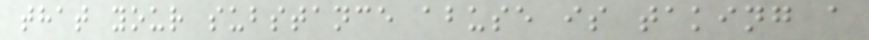that your substance abuse is taking a
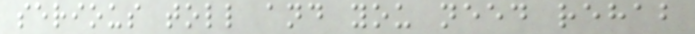serious toll and you need rehab
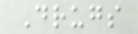Drugs
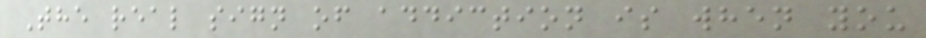The real sign of addiction is when you
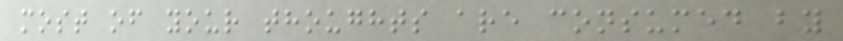most of your thoughts are consumed by
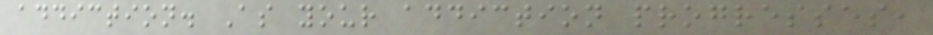addiction. As your addiction progresses,
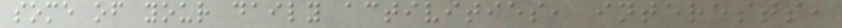some of your daily activities, interests,
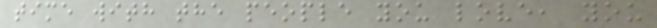time with the people you love, you
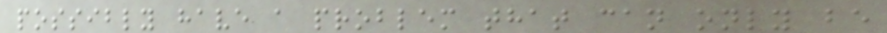possibly have a problem that can only be
